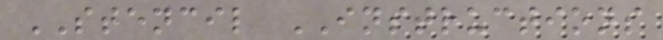STENCIL INSTRUCTIONS
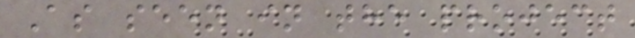As seen in the project
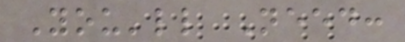You'll Need:
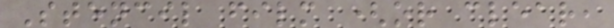Stencil film (or clear,
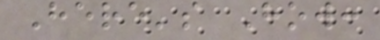Here's How:
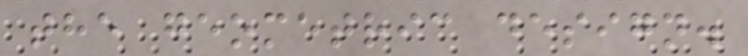the geometric design.
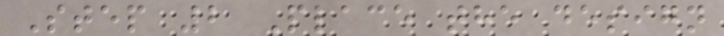Step 2 Place the design
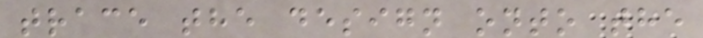trace the design onto the
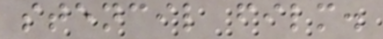stencil film.
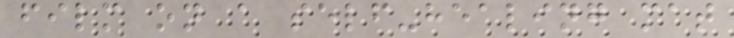film on a self-healing mat
